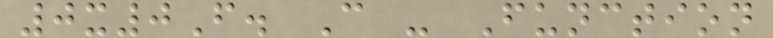0x0F. C - Function
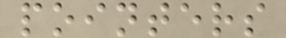pointers
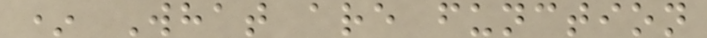* What are function
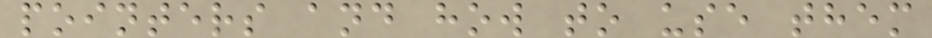pointers and how to use them
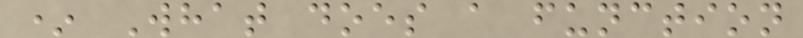* What does a function
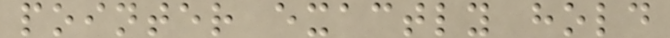pointer exactly hold
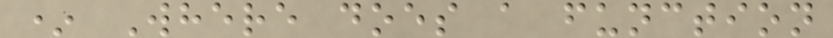* Where does a function
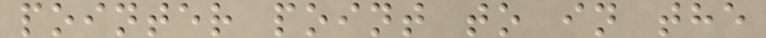pointer point to in the
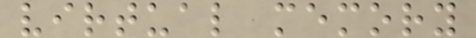virtual memory
